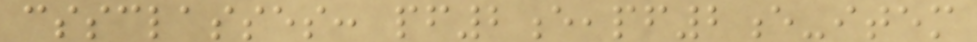cssclasses: pf2e,pf2e-item
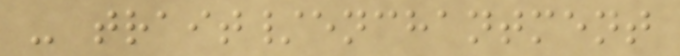- trait/enchantment
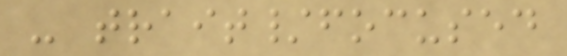- trait/focused
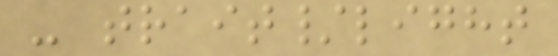- trait/light
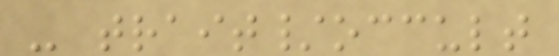- trait/occult
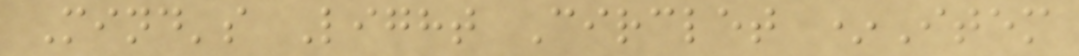Mind's Light Circlet *Item
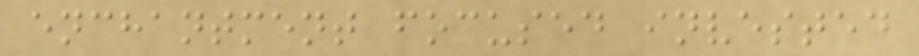enchantment focused invested
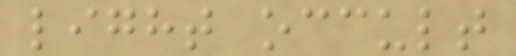light occult
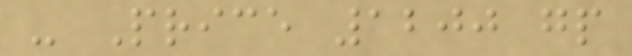- Price 1200 gp
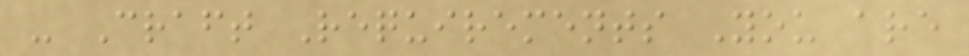- Craft Requirements You are
